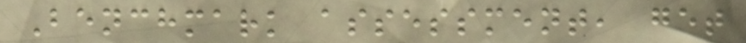Benchmark assessment, get
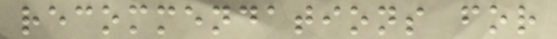recommendations for
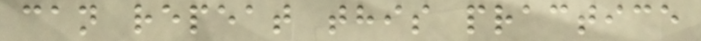can repeat this practice
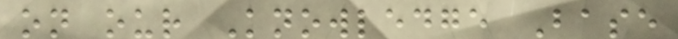on our Knowledge Base
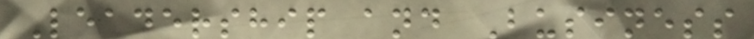Leadership and Business
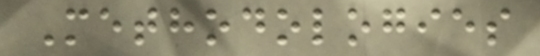Methodologies
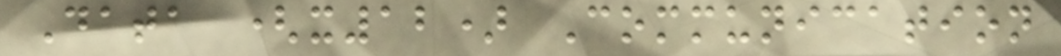Data (x12) Communication
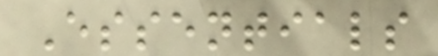Essentials
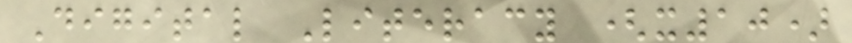Digital Literacy (x10)
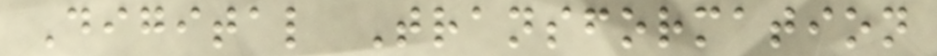Digital Transformation
